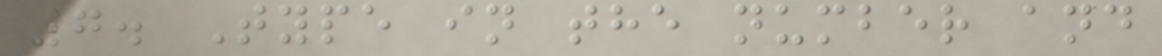7. Type in the number and
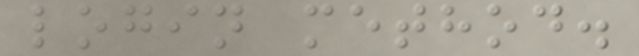login method.
